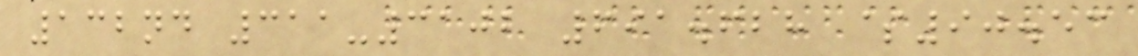132nd 311-3102 691.628 $90.53
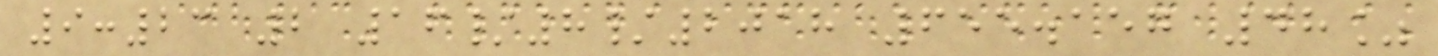9:23 2 16/8/2018 655.157 48%
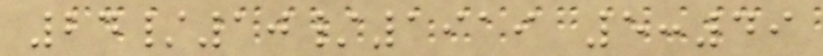24/10/1919 5:49
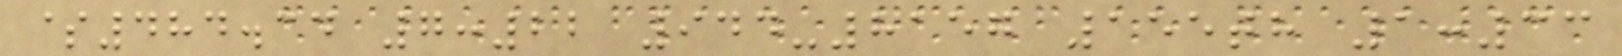$484.34 7:22 944-8157 155th 1:33
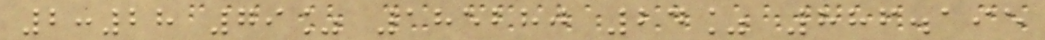2:28 79% 185280 24% 886.195
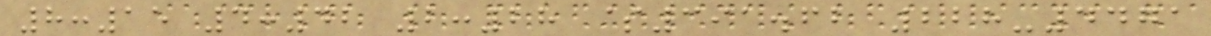8:15 4:42 2:28 $391.62 228-4471
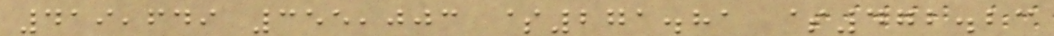419,649 355,003 $271.81 $472.23
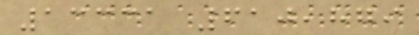13331 610,879
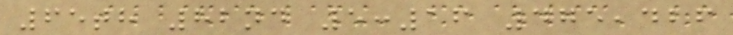65th 82nd 5:16 475,426
